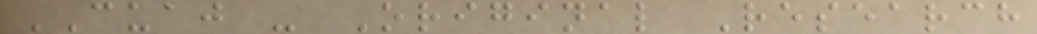CUAJ - Original Research
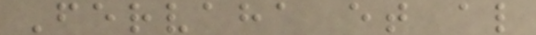Fervaha et al
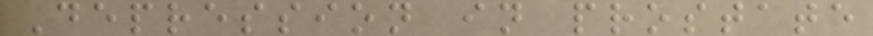Depression in prostate
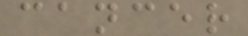cancer
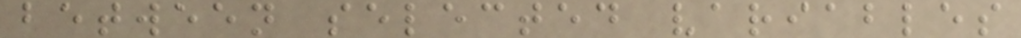between selected variables
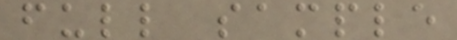full sample
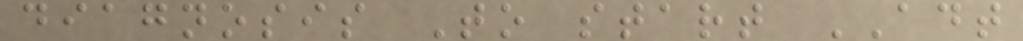diagnosis To start ADT
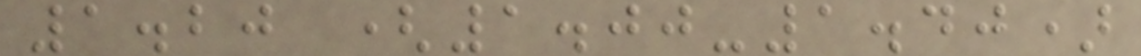1.20 (1.00-1.40)
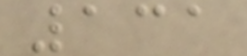131
